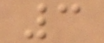3
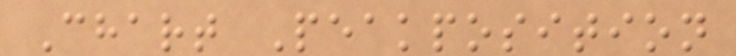Chart Peakposition
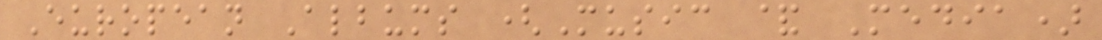European Albums (Music & Media)
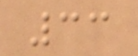33
